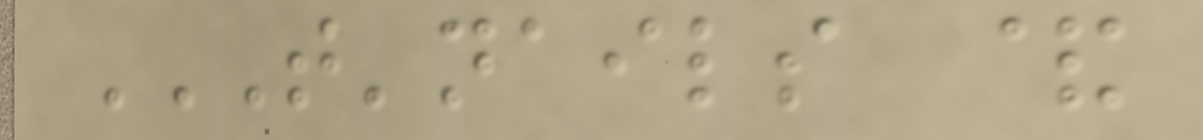T'NAILS &
